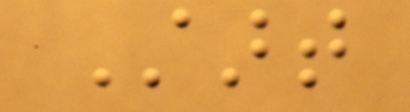Start
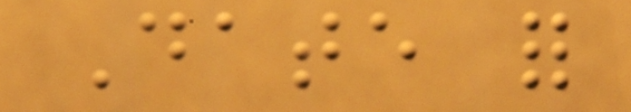Date for
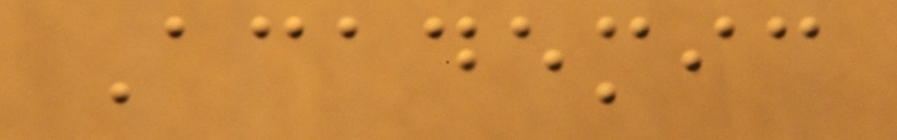Academic
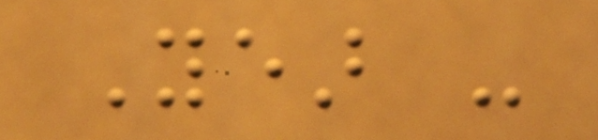Year -
